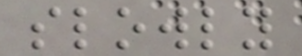slowly
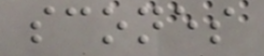scones
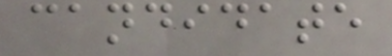candidate
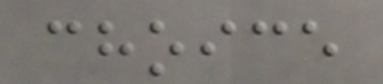choice
